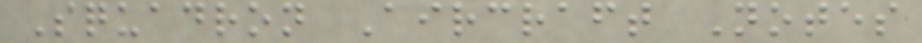Squadron Aircraft Notes
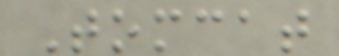Tomcat
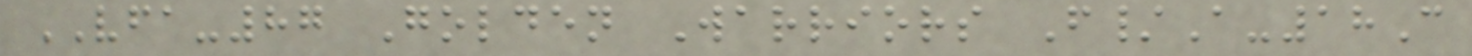VFA-87 Golden Warriors F/A-18C
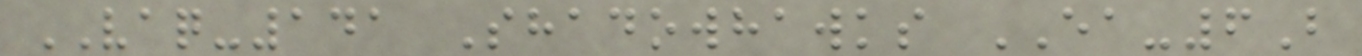VAQ-141 Shadowhawks EA-6B
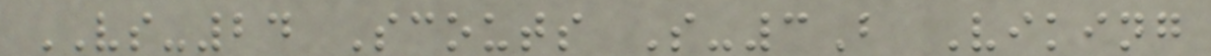VS-24 Scouts S-3B Viking
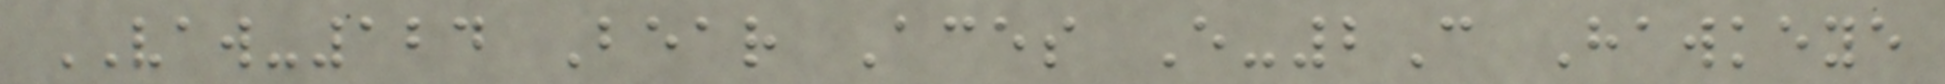VAW-124 Bear Aces E-2C Hawkeye
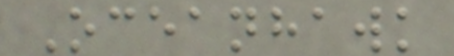Oceanhawk
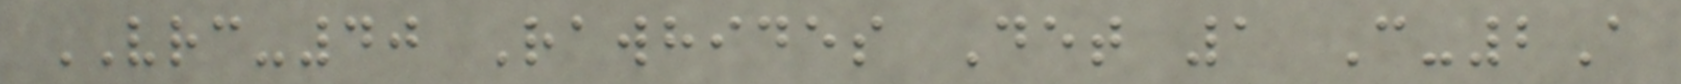VRC-40 Rawhides Det 1 C-2A
